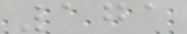171
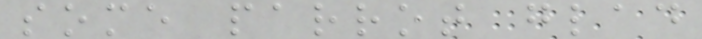some parrot glad
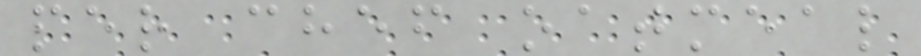per chef oatmeal
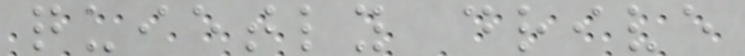quietly drive
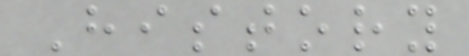History
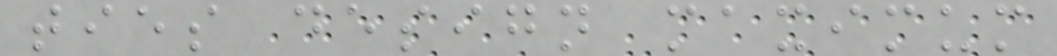ties design maximum
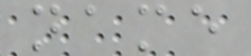name
